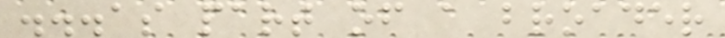...as part of a broader
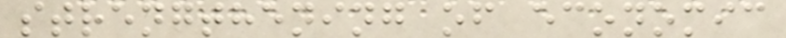strengthening of economic
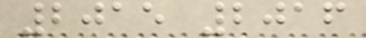2015 2016
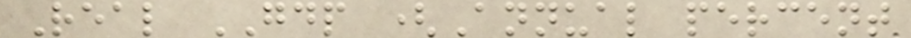Real GDP (Annual percent
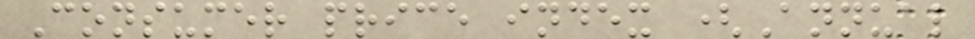Consumer price index (Annual
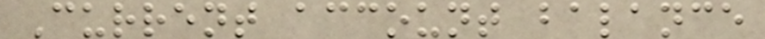Current account balance
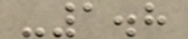-1.8
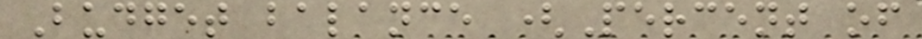Budget balance (Percent of
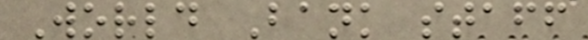World Bank staff
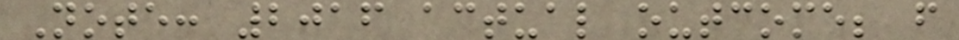Note: 2016 actual outcome; f
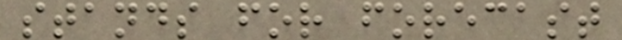stands for forecast
